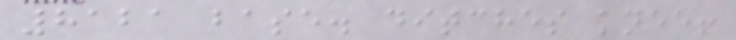8121 base. ditches knee!
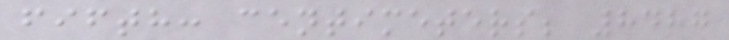fifth: centimeters; 8487
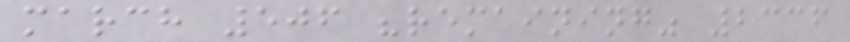march 506 "remaining" 2336
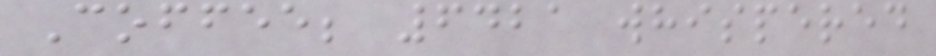Coffee; 6421 whispered
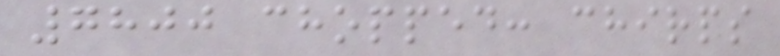7800 chopped: chirps
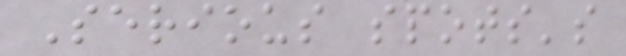Serious spots's
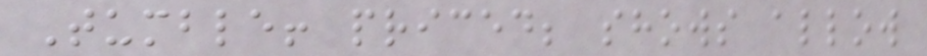Tumble! priced; shows allow
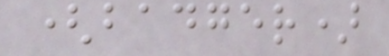(badger)
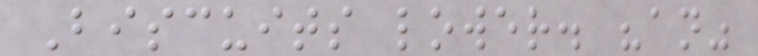Biscuits lower. "an"
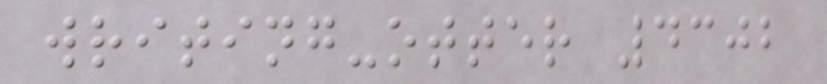writing-otter 4302
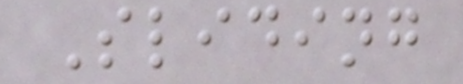Sliding
